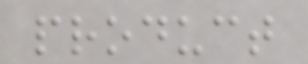product
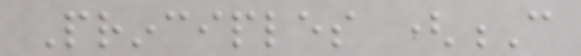Principles (C
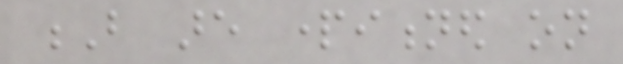B are partitioned on
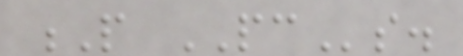P PCs.
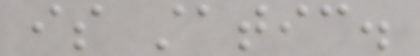is static.
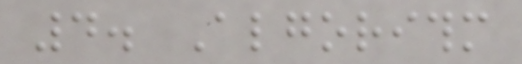4. Algorithm
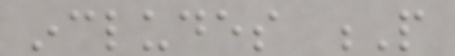includes P
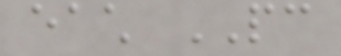each PC
